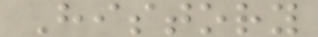History
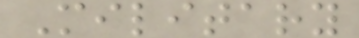Military
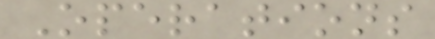Operations
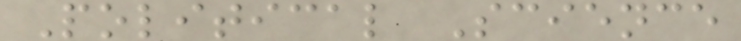Political Science
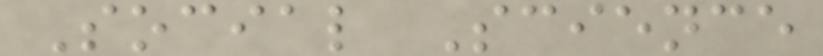Social Science
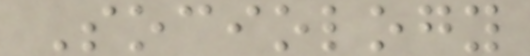Sociology
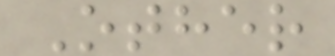Other
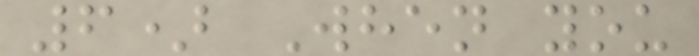6) When you
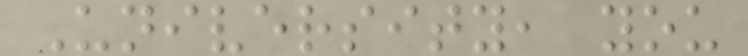University, you
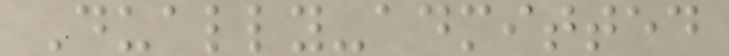Dually-admitted
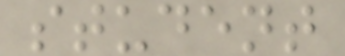student
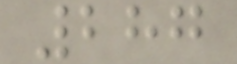287
